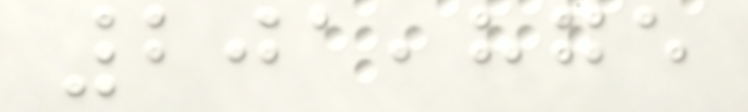201,875
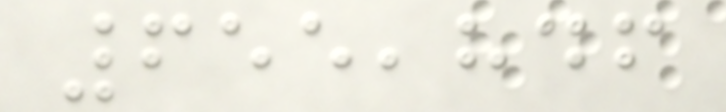655,846
